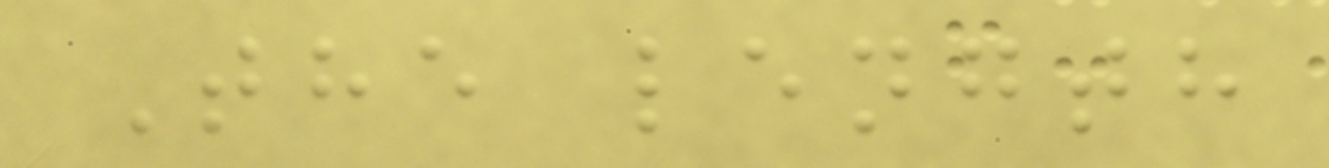The length
